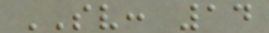SV: 14
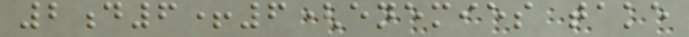2d6+6(enemies take
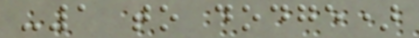-1 to dodge)
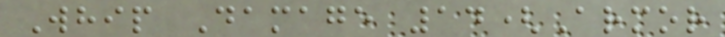Whip Damage 14(Armor
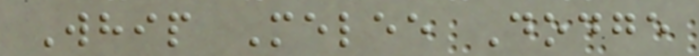Whip Melee Dodge
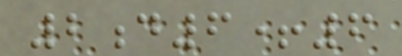2d6+6
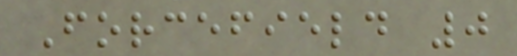Forcefield 0
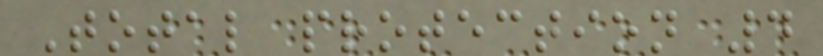Total protection 4
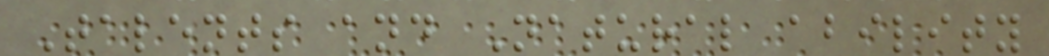Talents and Natural ability
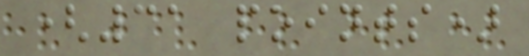(31 points)
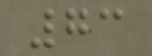73
